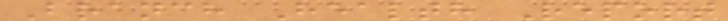Branch Health Report
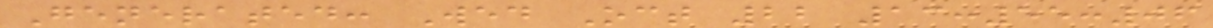Generated: Wed Oct 22 13:55:06
